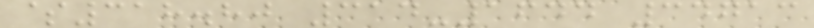$318.80 314-1644 34713
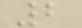2
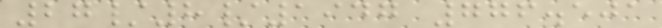27/8/1947 776.501
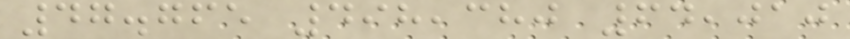47.765 498,380 64,010
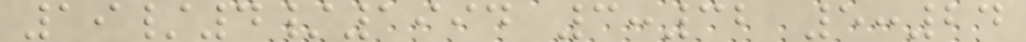19/4/1994 3:32 5:24
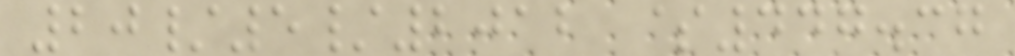20/5/2012 $447.37
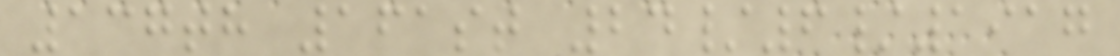137th 161st 24/6/1917
